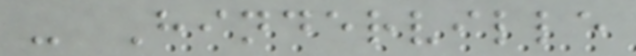- Hinderville
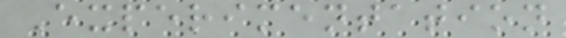Experimentation
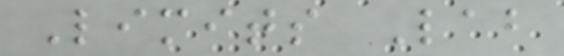Limits Lab
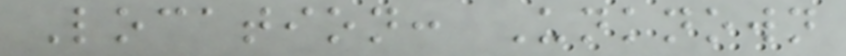Location: Unknown
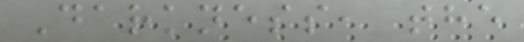Darkness, the
